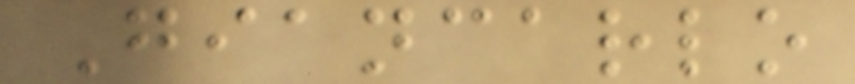Giancarlo
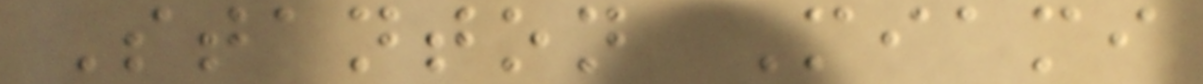Stanton Miami
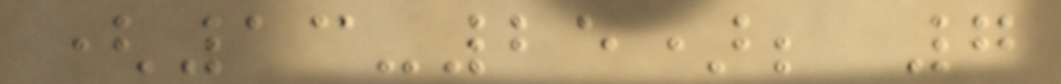(13-25); 7
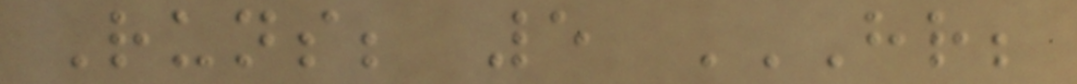Runs; 5 HR;
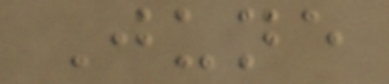June
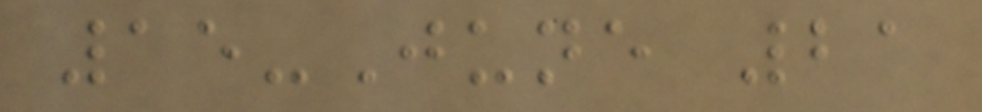15-June 21
